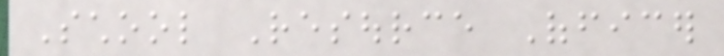School Resource Officer
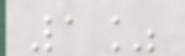1%
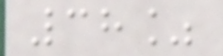38%
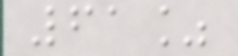61%
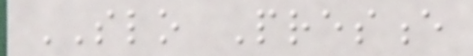SLO Presence
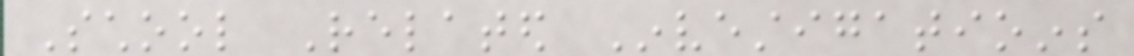School Related Investigatioins
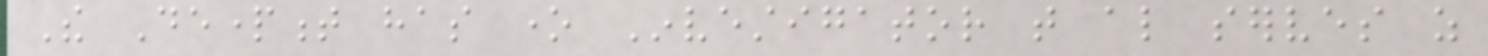The Department has one Investigator that also serves as
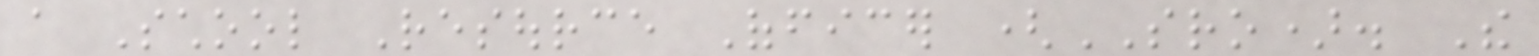a School Resource Officer (SRO). The
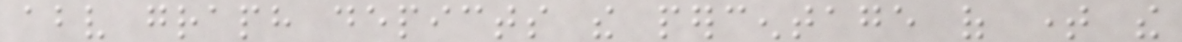above graph depicts the percentage of time the
